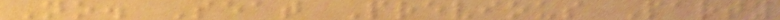No. Seat Previous Party
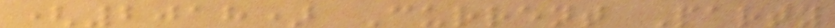(2018) Current Party
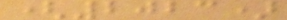(2023)
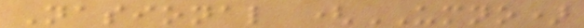Nasional (UMNO)
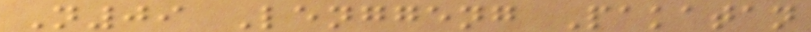N09 Lenggeng Pakatan
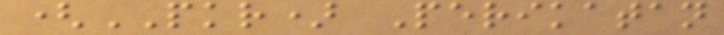(PKR) Perikatan
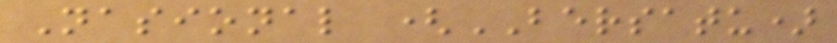Nasional (BERSATU)
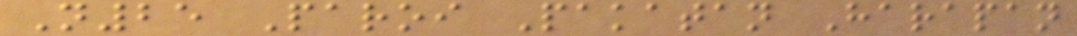N25 Paroi Pakatan Harapan
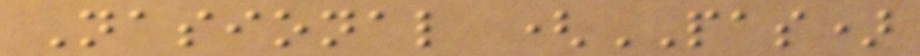Nasional (PAS)
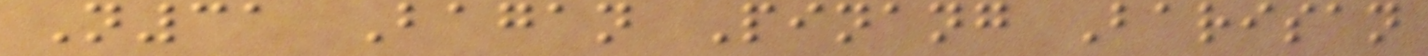N31 Bagan Pinang Barisan
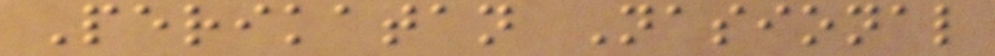Perikatan Nasional
